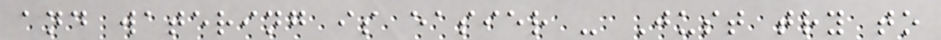and watering is easier - Just try to
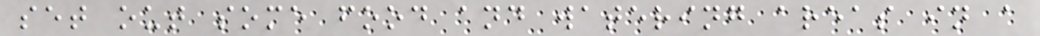set out some food and watering areas in a
